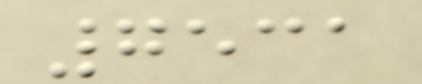7531
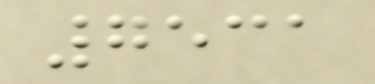7531
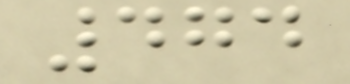474
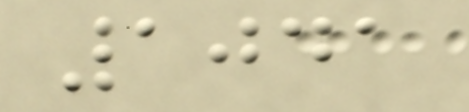1041
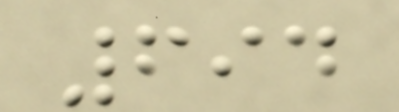694
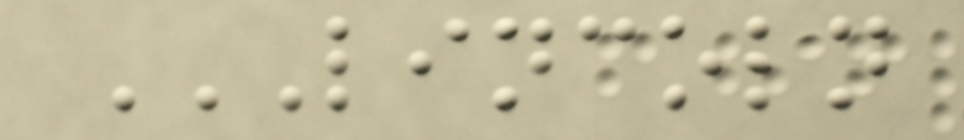LINCOLN
